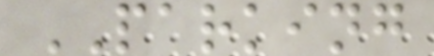PARKING
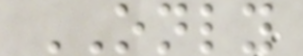ONLY
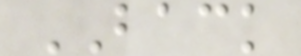BACK
